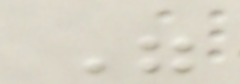"
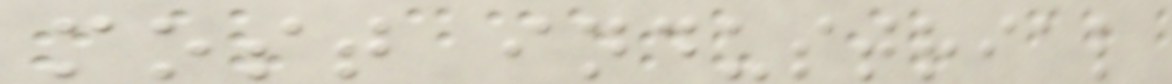most industrial
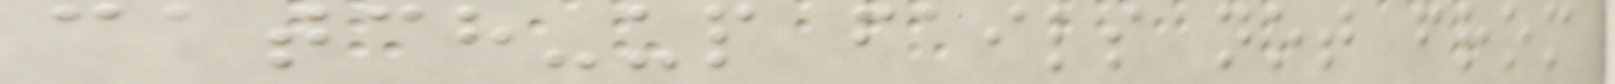catch-up fails not from
